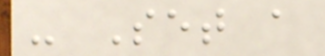- Set a
